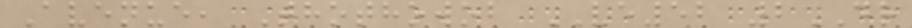Avenue, Thothowob VE52 2DR
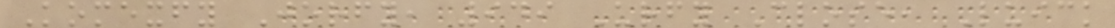Komexfy Jorfy, 949 Urfy Close, Luick
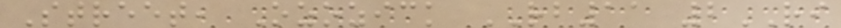Street, Ozozick RB11 2RI
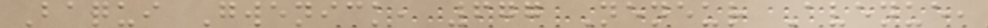Baqui Gwenick, 677 Neneur Avenue,
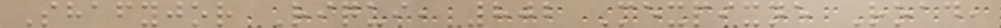Shafyjor Riqui, 802 Mexpixne Road,
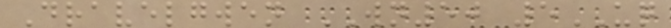Dravelgwen WN50 5UQ
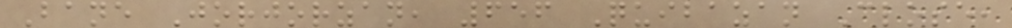Bane Jorjorzan, 656 Quibazan Close,
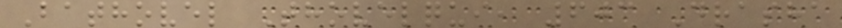Bathovel Thovelqui, 603 Drasha
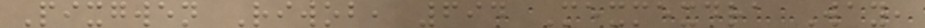Pixgwen Riwob, 694 Mexmexdra Way,
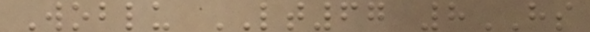Woblu LT67 8HS
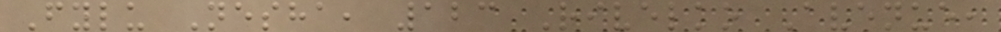Fylu Nesha, 123 Rivelko Avenue,
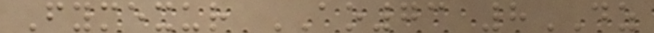Fymexur AO73 8DZ
